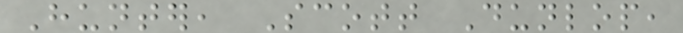Hunter, Scott Dunlop,
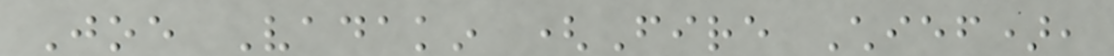Joe Vadakin (Fire Chief),
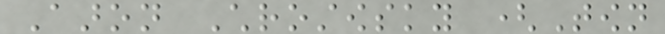Aaron Chrostowsky (Town
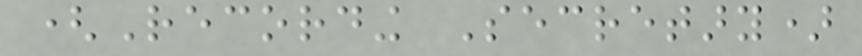(Recording Secretary)
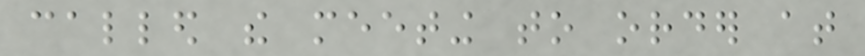called the meeting to order at
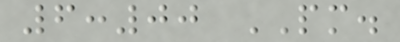6:00 PM.
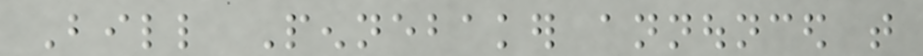Bill Pennebaker announced that
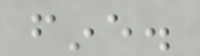fine.
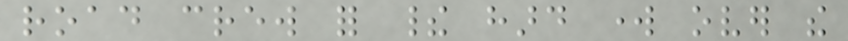road crew for their hard work over the
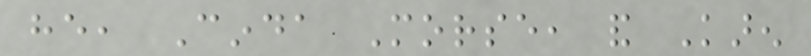he, Cinda Morse, and Karen
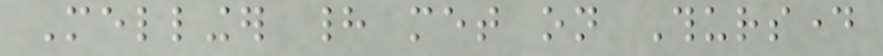Mellinger had met on Thursday
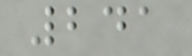241
